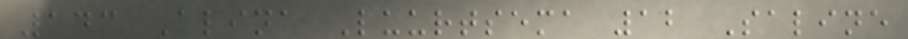143 Alina Luurtsema 12 Saline
